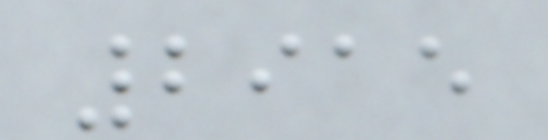2915
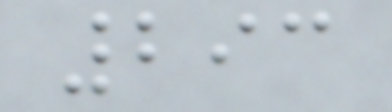293
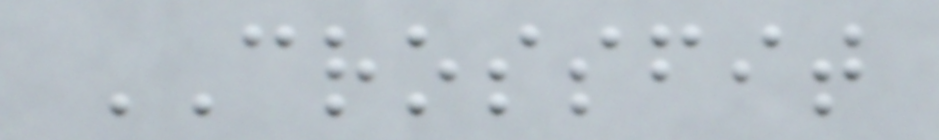CROSSFIT
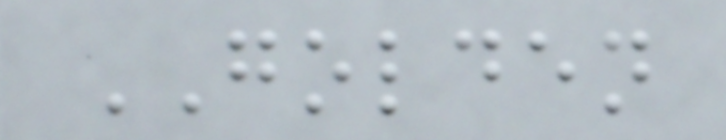GOLDEN
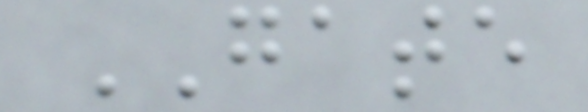GATE
